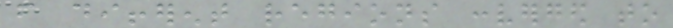from different regions converged to
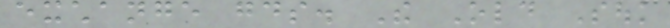exchange goods. The Old Souk
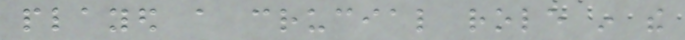played a crucial role in the
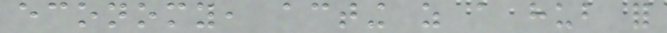economy, acting as a hub for
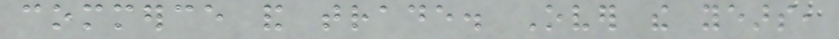commerce and trade. Over the years,
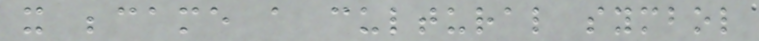it became a cultural symbol
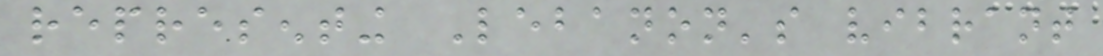representing Lebanon's vibrant
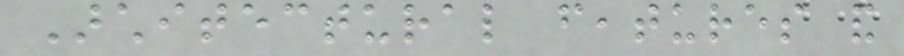Architectural features and
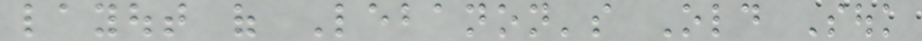layout of Lebanon's Old Souk
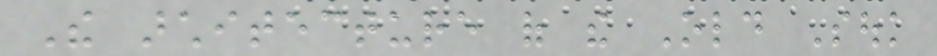The architecture of the Old Souk
